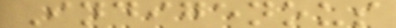Indigenous
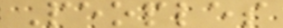Peoples
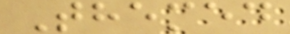Themed
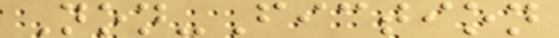Non-Fiction
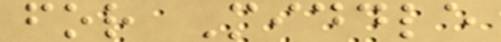for Middle
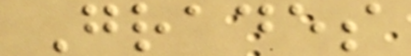Grades
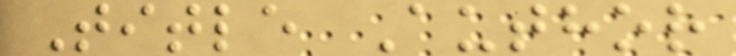Title Author
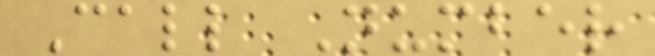Call Number
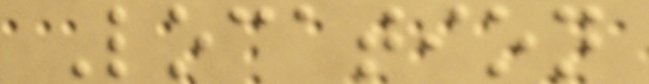Location
